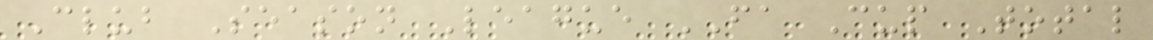Club Season League FA Cup Total
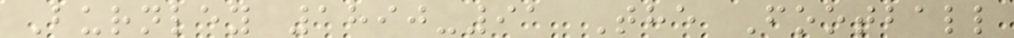Burnley 1890-91 The Football
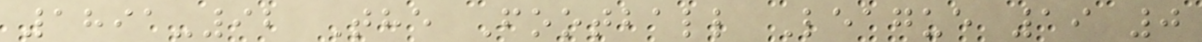1891-92 The Football League 19 0
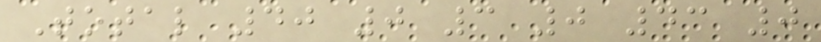Total 40 0 3 0 43 0
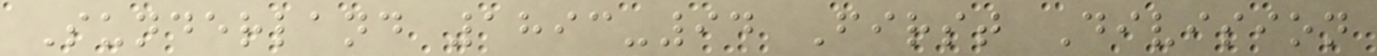Sunderland 1893-94 First Division
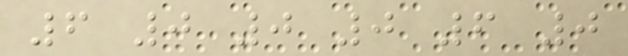6 0 0 0 6 0
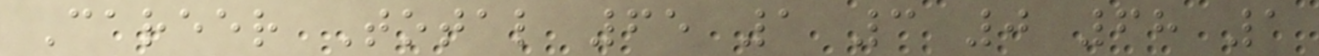Career Total 65 1 3 0 68 1
